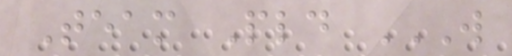Team Pld W
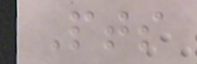Pts
